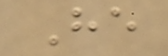He
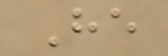He
